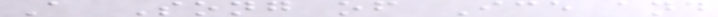A Song of Ice and
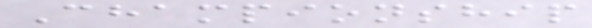Championship
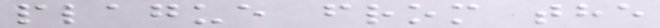plague from the
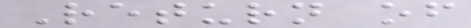Return of
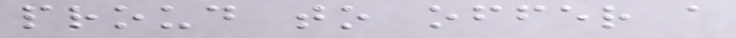proud to offer a
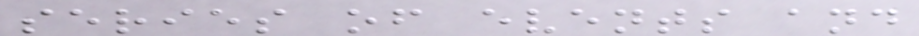series of events and
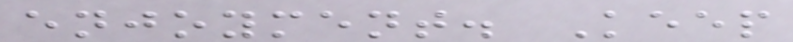enjoyment. Keep
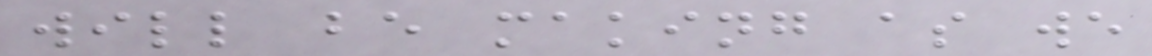will be making as we
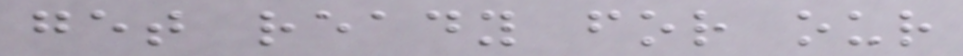get ready for our
